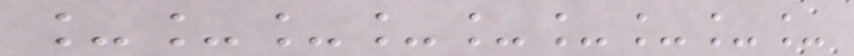_________
